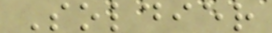Soldier
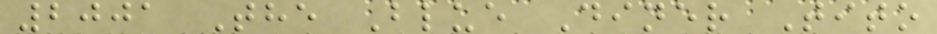2001 The Blue Diner Tito
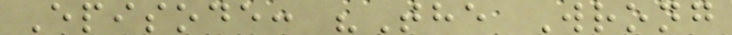Episode: "The Wrong
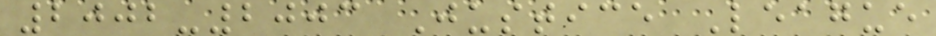2002-2003 Justice League
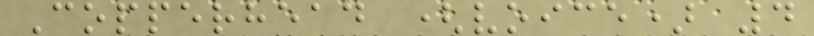Copperhead (voice) 4
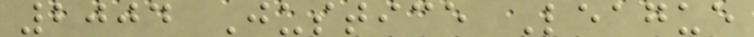2004 Justice League
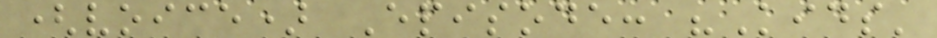(voice) Episode: "Kids'
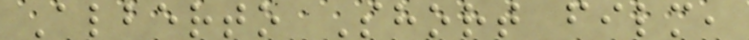Alberto Short film,
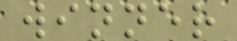winner
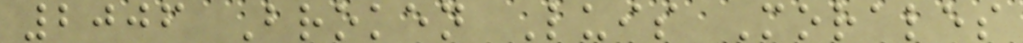2006 Broken Luis Morales
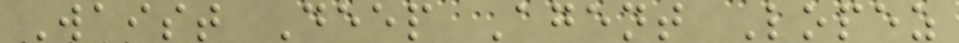Waist Deep Agent Lopez
